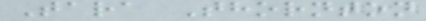Tara Thornton
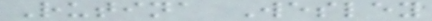Rutina Wesley
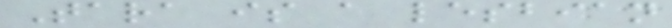Tara is a lesbian
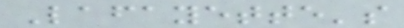Lafayette's
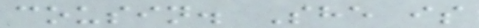cousin. She is
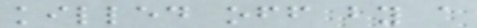killed off by a
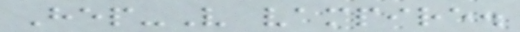Hep-V vampire.
